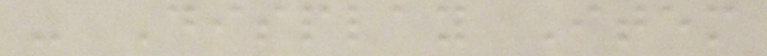- Display Item
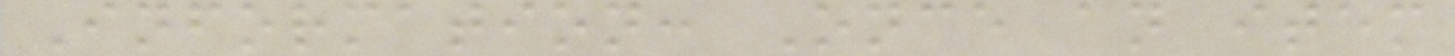Information: Once an item
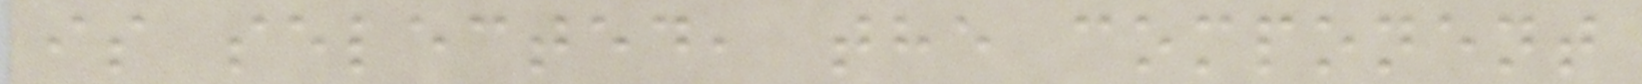is selected, the component
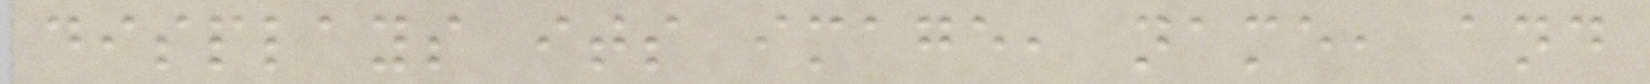displays its image, name, and
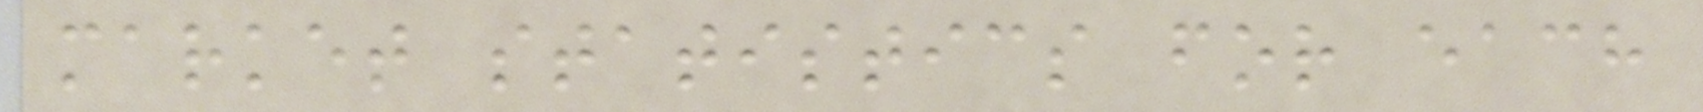market statistics for each
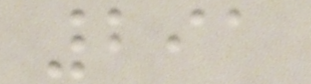291
